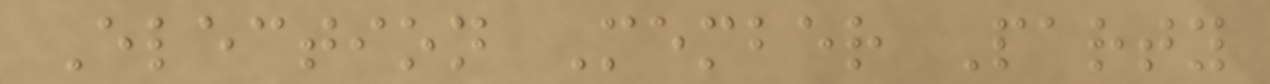Election Member Party
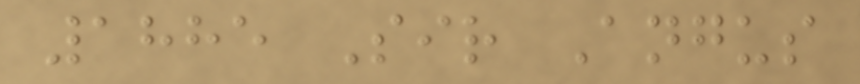1885 Sir Angus
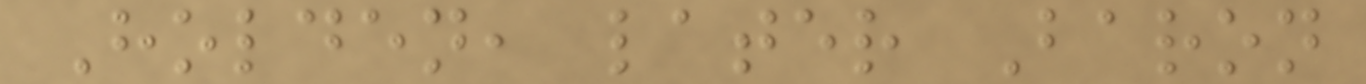Holden, later Baron
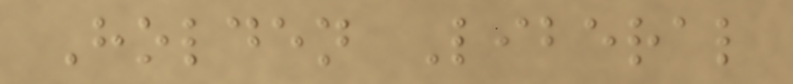Holden Liberal
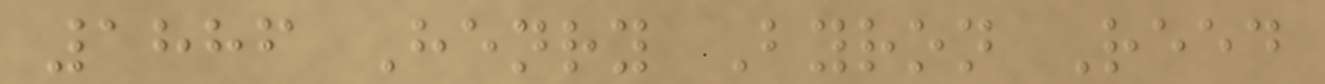1886 Henry Byron Reed
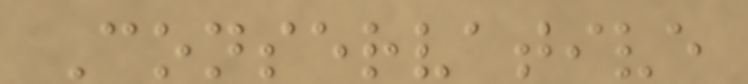Conservative
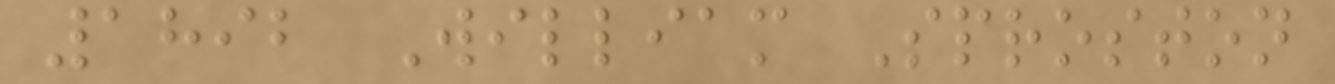1892 William Sproston
